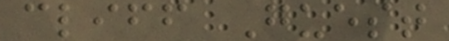cliff Guest
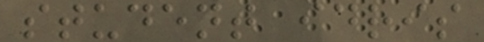student idris
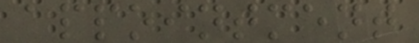appointment
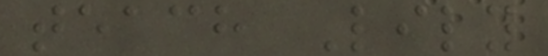teach Lily
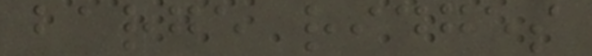barge ridges
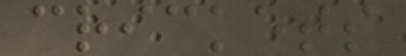crickets
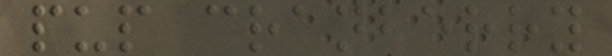pup cranberry
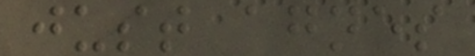just agnes
